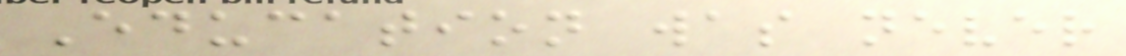Education was never
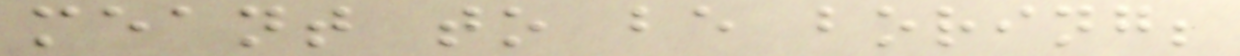meant to be boring;
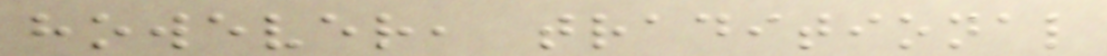however, traditional
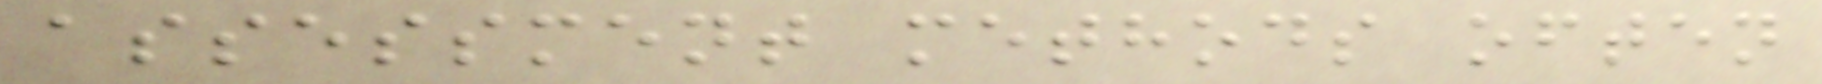assessment methods often
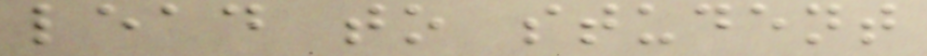lead to student
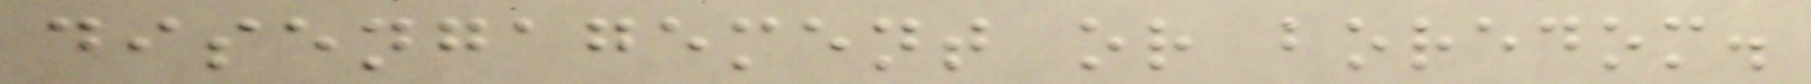disengagement or boredom.
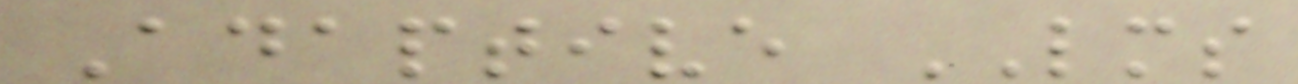Adaptive LMS
